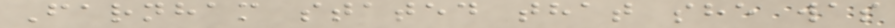Farnham stated that she was
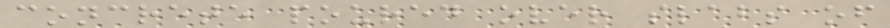concrete poured over slabs of
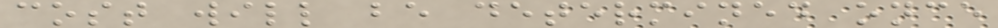cost will be determined once
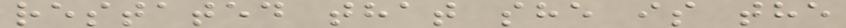restated that she is the
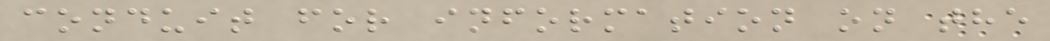conduit for information on the
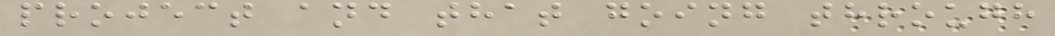project and that going through
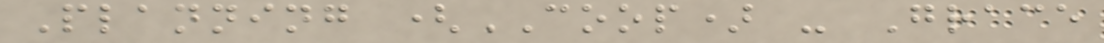Planning (COOP) - Grace
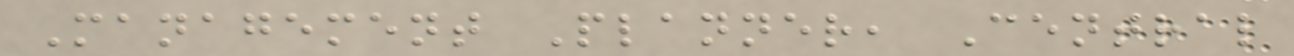Management Planner, Central
